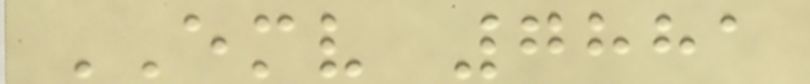EMV 7881
